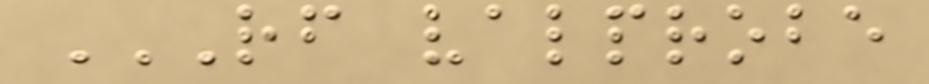RF VALPROBE
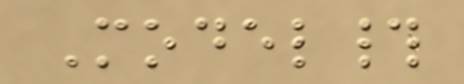Model#
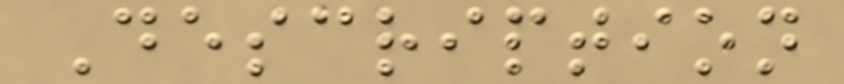Description
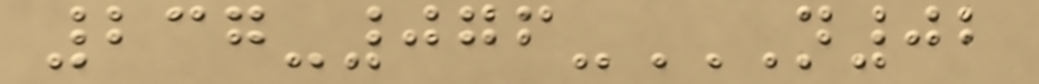237-076-N02
